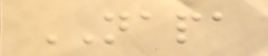NAPA
